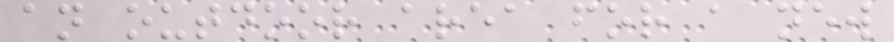an outdoor area for a new
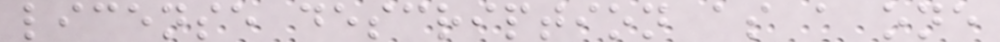license description as a one
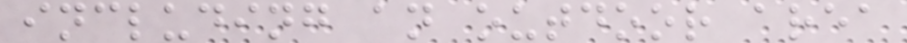including an outdoor area
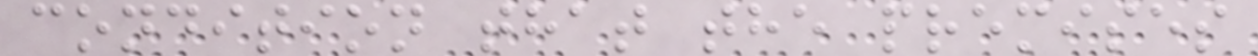condition that the premises
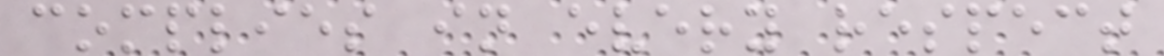complies in every respect
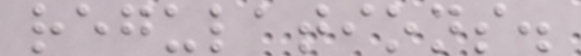regulations.
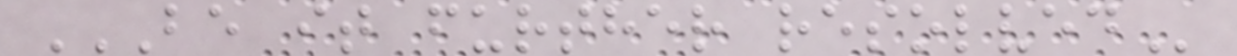BE IT FURTHER RESOLVED
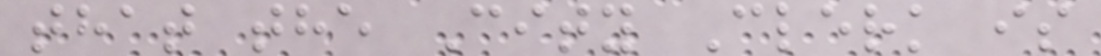that the City Clerk is
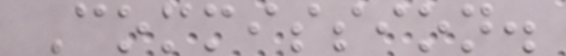Commission.
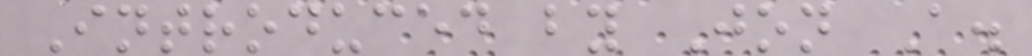Introduced by Jon A.
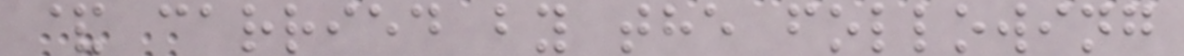& carried by the following
